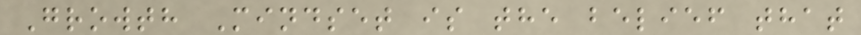Growth Mindset is the belief that
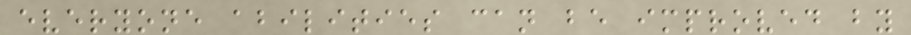everyone abilities can be improved by
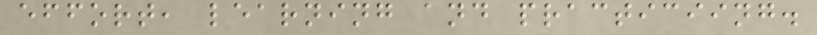effort, learning and practiciing.
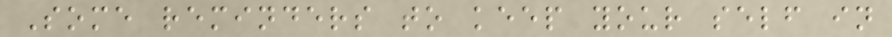Some reminders to keep your self in
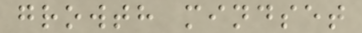growth mindset
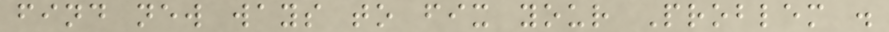find new ways to fix your Problem .
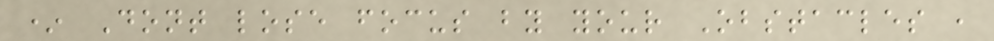* Dont lose focus by your Obstacles ,
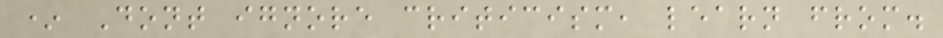* Dont ignore criticism, learn from.
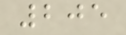205
